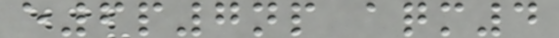e6p7np aqm4
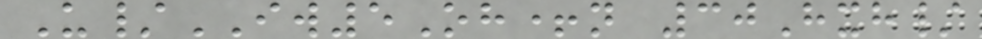U/IW5Oh+n 30Hxh/
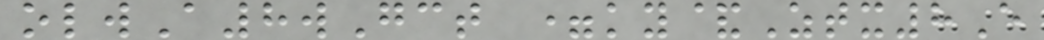olwA8wGct =ky&Ztx8E
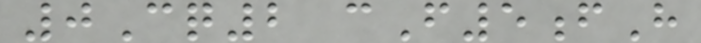0Cq2 cF5fH
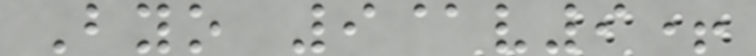Byo 9@v9+
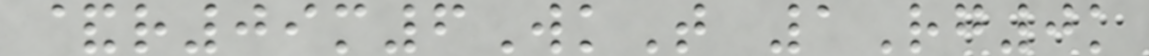&r09m6WkT 1Rg0k
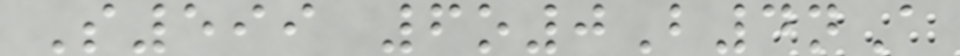S599 6o0B4nA
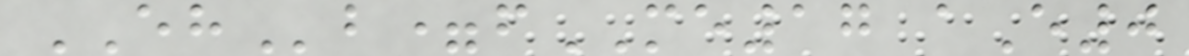EHb=fME17 aE0
